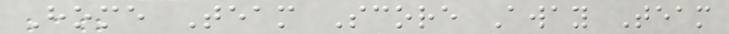Home Team Score Away Team
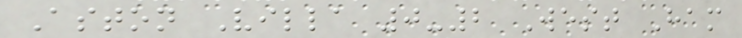Aston Villa 0-2 West Ham
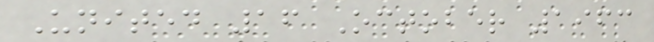United 16 October 1963
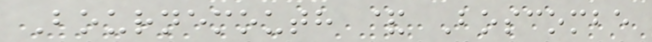Bournemouth & Boscombe
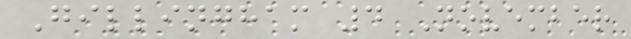Gillingham 4 November
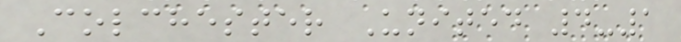Colchester United 4-1
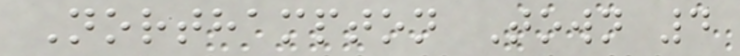Northampton Town 4
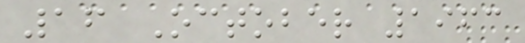16 October 1963
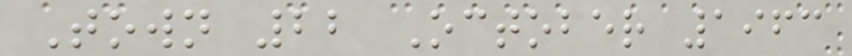Town 22 October 1963
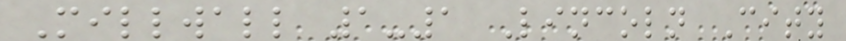Millwall 1-1 Lincoln City
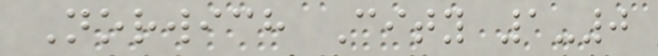Norwich City 1-0
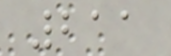211
